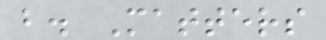b. Matters
